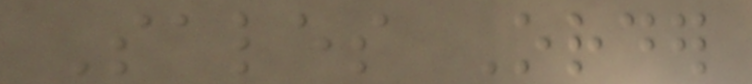Sales Order
